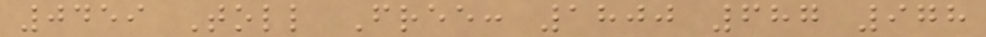0459 Toll Free: 1800 687 978
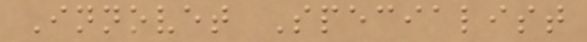Innovet Specialist
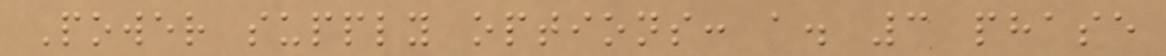Power supply options: a. 3 phase
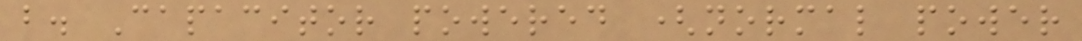b. Capacitor powered (normal power
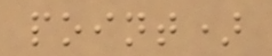point)
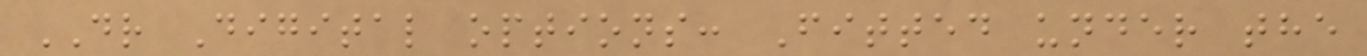DR Digital options: Fitted under the
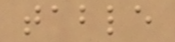table
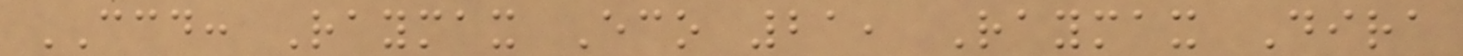CCD: Raymax Eco 21, Raymax Dira
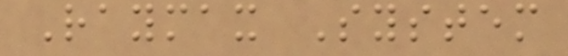Raymax System
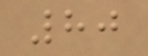80
